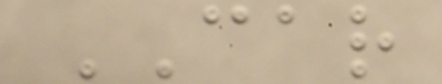CAR
